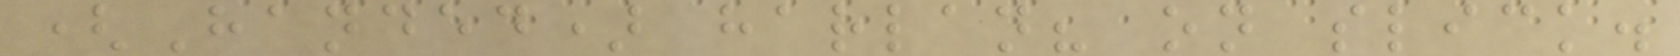(Handed) harlan? on slick.
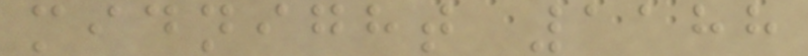midnight 1188
